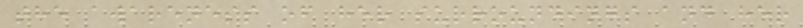the awareness of her surroundings and her
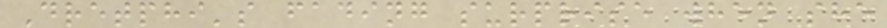Dretphi's fading surprise when she
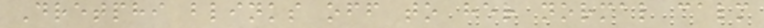Dretphi blinks off to her normal calm
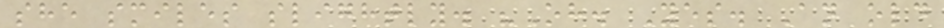she smiles slightly. "Oh. Yes. An old
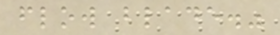flow blade."
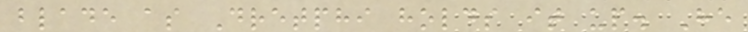blade as Dretphi holds it up. He
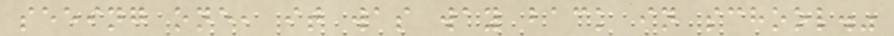seeing one, it was way back in school."
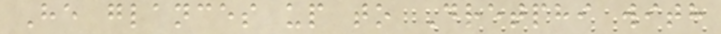He glances up to Dretphi with
